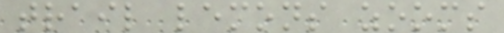trail lemons zooms
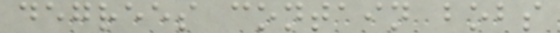degrees contain bobs
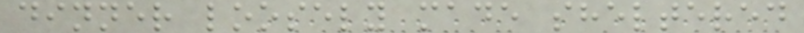dinner loosely made sheltered
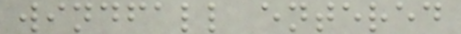windfall entered
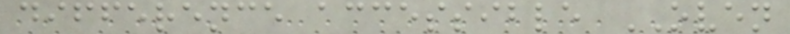difference accessible OVEN
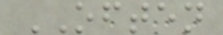OFTEN
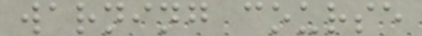warning course
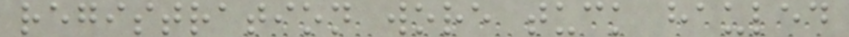registration wore tuck hauled
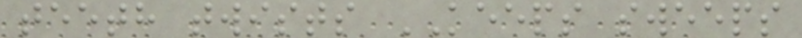teeth twists KEEPS sweeps
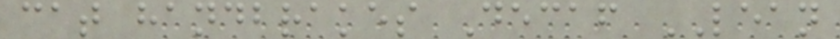cat handbrakes Decaf LEAN
